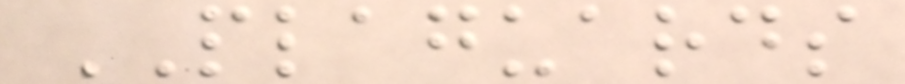PLAGUARDS
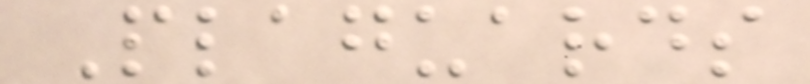Plaguards
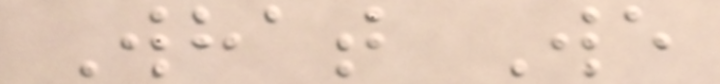What We
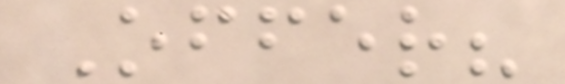Offer?
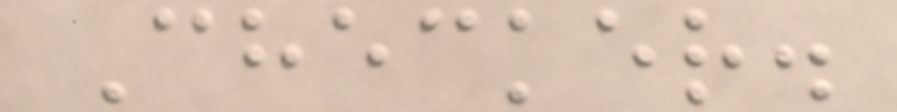Checker.
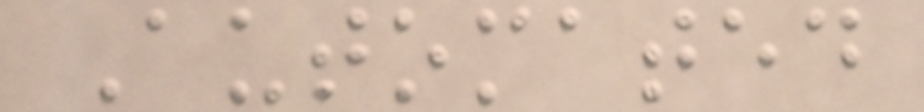Automated
